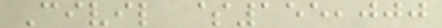Civil $155,000
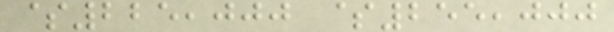$225,000 $255,000
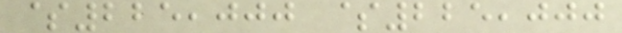$225,000 $225,000
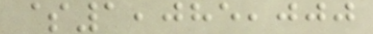$1,085,000
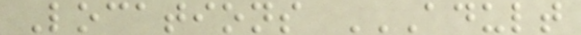Locations ADULT
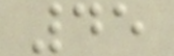45
